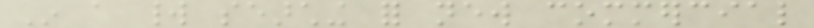In a world searching for new commercial
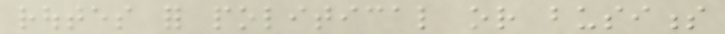routes for political or business
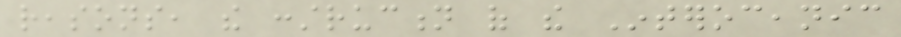reasons, the construction of the Interoceanic
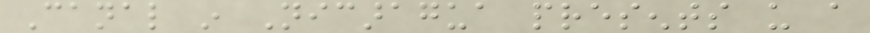Canal in Nicaragua presents us a
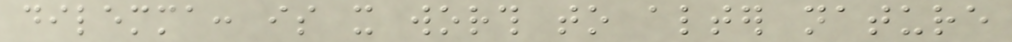dilemma: is it worth to alter nature
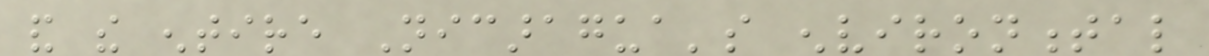and the entire Nicaragua's environmental
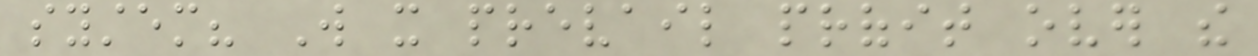system? Will it prevail profit over the
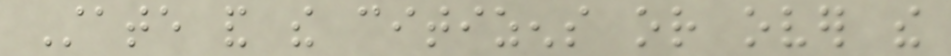State and the citizens or over the
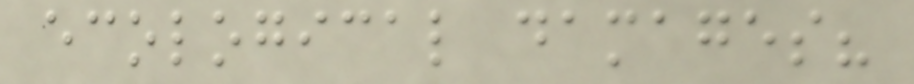ecological damages?
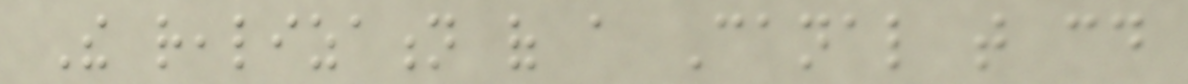The realization of a Canal that could
